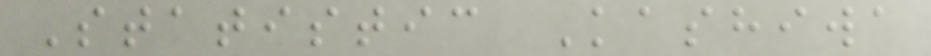Statistic Kashiwa
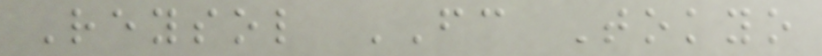Reysol FC Tokyo
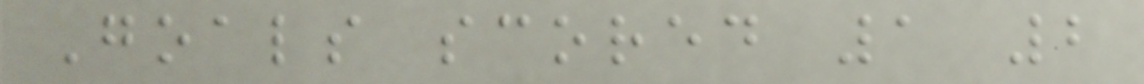Goals scored 1 2
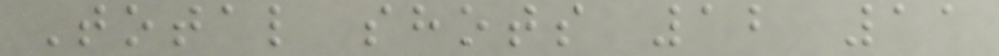Total shots 12 11
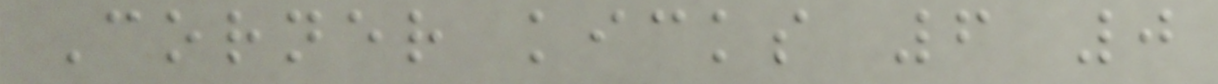Corner kicks 6 0
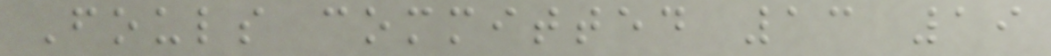Fouls committed 13 19
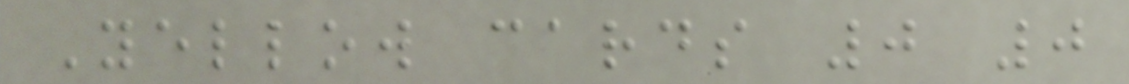Yellow cards 0 0
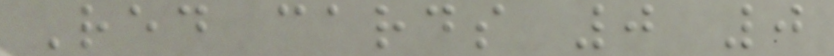Red cards 0 0
